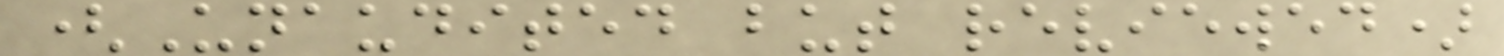(Unaudited but reviewed)
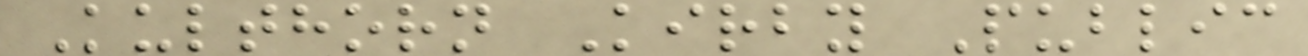Kulthorn Kirby Public
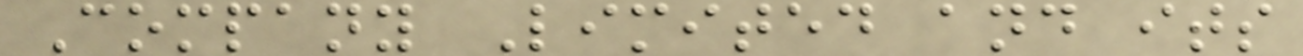Company Limited and its
